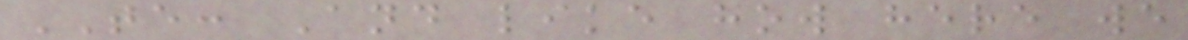TE: And like how here we
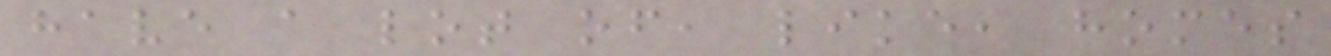have a lot of, like, homes
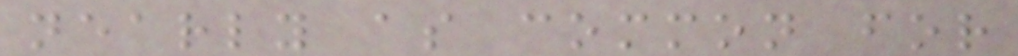nearly as common for
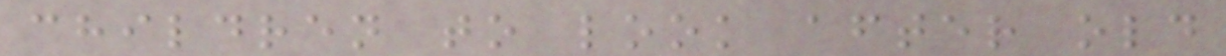children to look after old
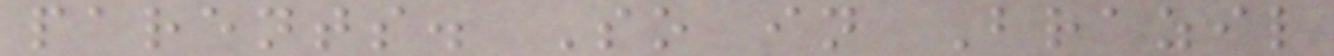parents. So in Brazil
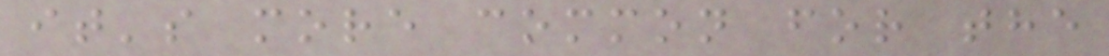it's more common for the
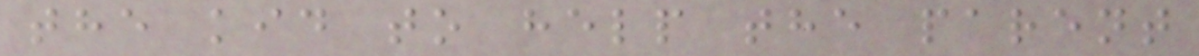the kid to help the parent
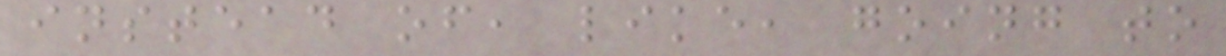instead of, like, going to
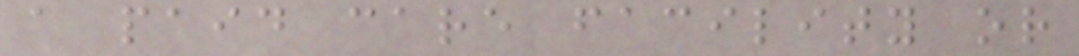a paid care facility or
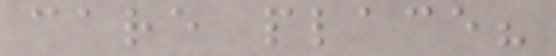care place?
